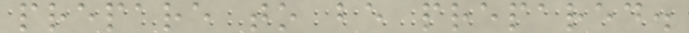prepare to be prepared.
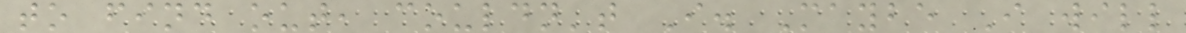to find out, couldn't I. Maybe I will
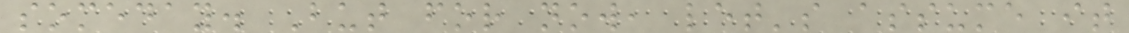someday. But for now, let's assume it
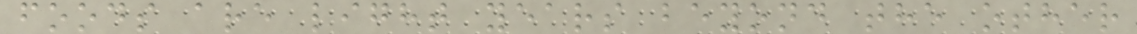foods are light years beyond the other
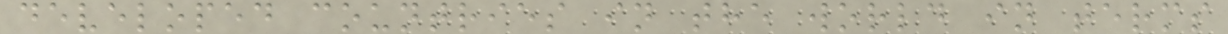developed countries in the world in terms
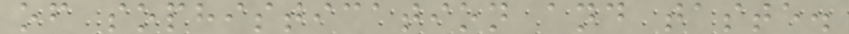of sophistication and taste.
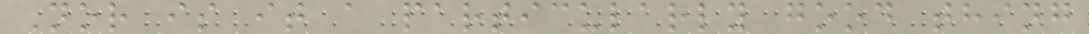Nor is it a particularly good thing
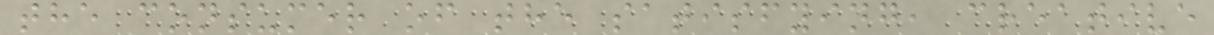the consumer of the satisfying, creative
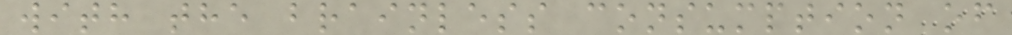with the brainless consumption of
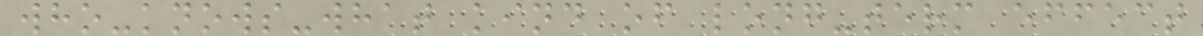who-knows-what kind of long-term effect
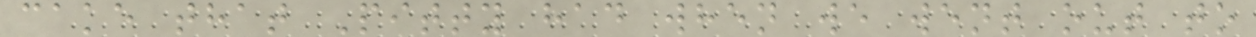cake that Pitty had when we went out to
